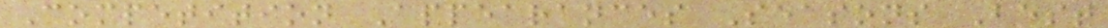Competition Appearances Seasons Best
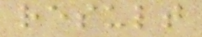result
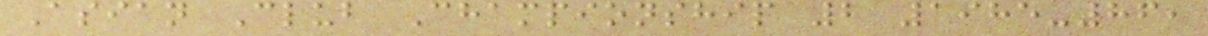Asian Club Championship 2 1985-86,
